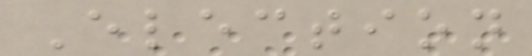Election
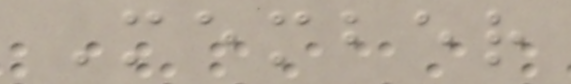Member
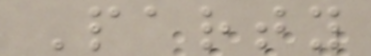Party
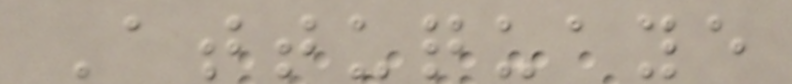Attuquaye
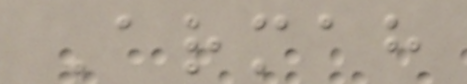Armah
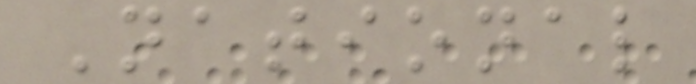National
